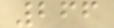266
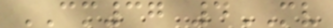CM37 4MV
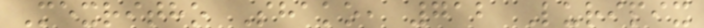Mexritho Shako, 712 Luripix
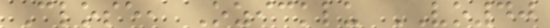Close, Ozicklu VO40
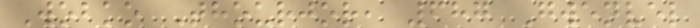Wobko Thourjor, 687 Gwenvel
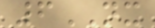6NX
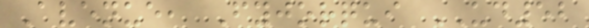Avenue, Fyjorqui UD52
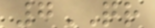7QR
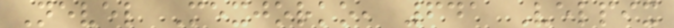Nevel Mexjorko, 641 Velpix
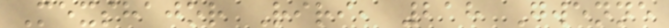Mexshajor Riri, 218 Gwenne
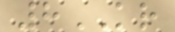8KR
